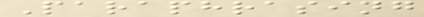Paraphrasing
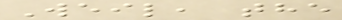Weil, the
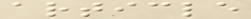article
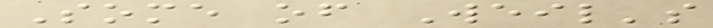Some of Weil's
